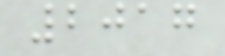2017
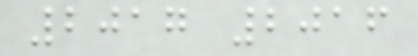2017 2016
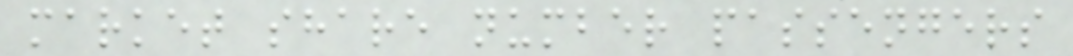market share number passengers
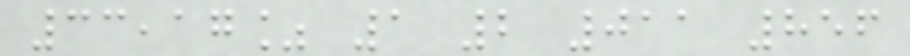33,17% 1 2 011 856
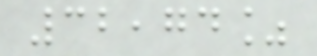32,74%
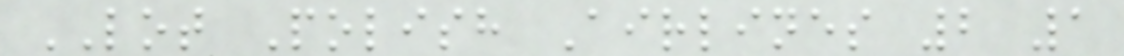LOT Polish Airlines 2 1
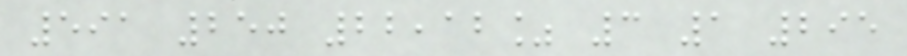591 250 22,12% 3 1 295
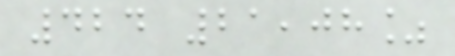424 21,08%
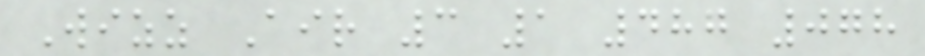Wizz Air 3 1 487 078
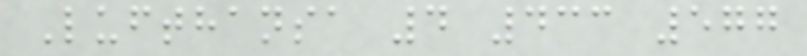Lufthansa 4 433 577
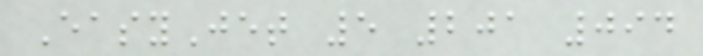EasyJet 5 201 094
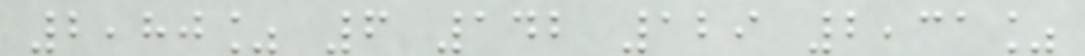2,80% 6 142 129 2,31%
